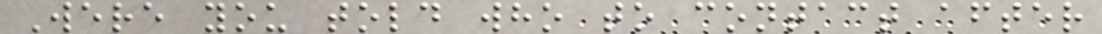Were you told who to contact after
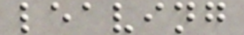leaving
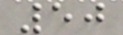50
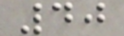40
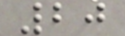20
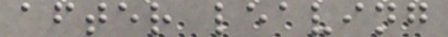after leaving
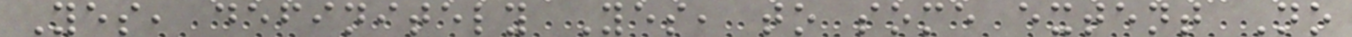Yes, definitely Yes, to some extent No
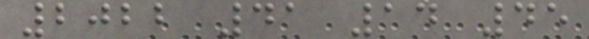2022 41 14 45
